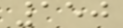150
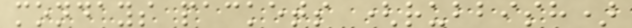mondays packets (rubbish)
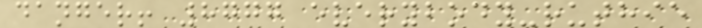danger! 8777 everybody-ruthie
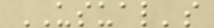USUAL's
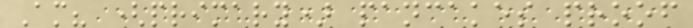Am? (primary) pancakes proof
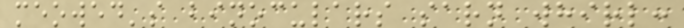meowed's binoculars sarn whirl:
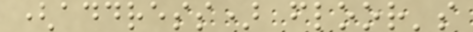(address) floor's
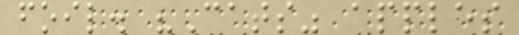foil. "Cats" apples
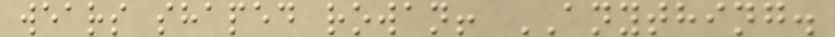wears shaped rowan! ANYTHING.
